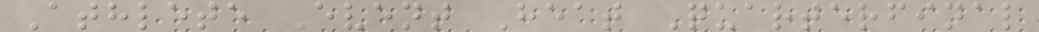Athlete Event Heat Quarterfinal
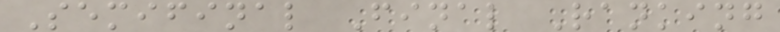Semifinal Final Ranking
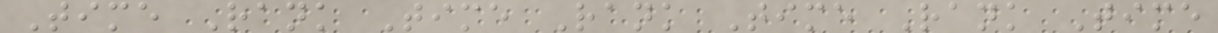Time Rank Time Rank Time Rank Time
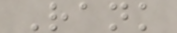Rank
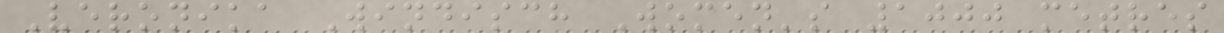Veronika Windisch Women's 1000 metres
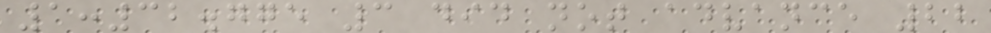1:32.775 3 did not advance 22
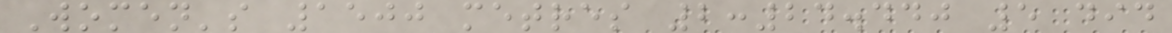Women's 1500 metres 2:24.440 5 did
